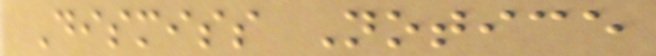Dismiss Notice
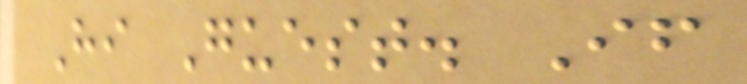Hi Guest. If
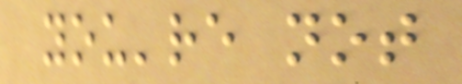you're not
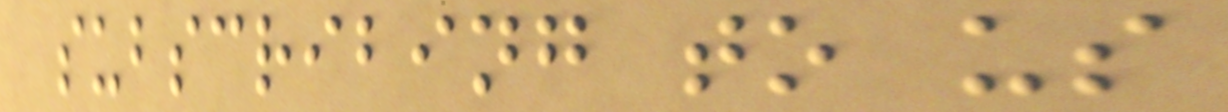subscribing to us
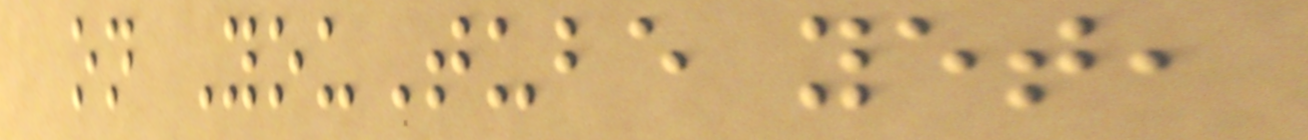on YouTube yet,
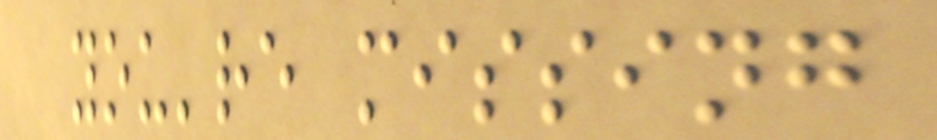you're missing
